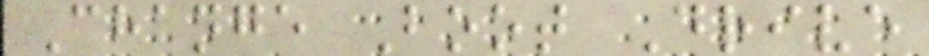Change Boot Drive
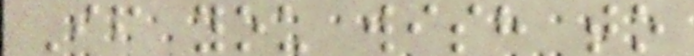If you wish to
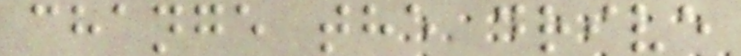change the drive
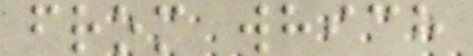from which
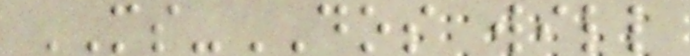MS-DOS will
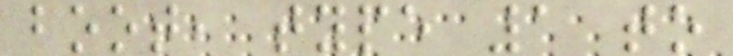boot, type 1 to
